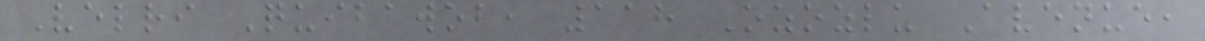Velri Quibawob, 118 Ozozlu Avenue,
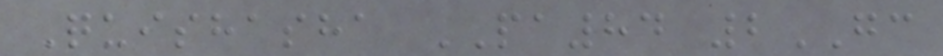Quishasha PA84 2GC
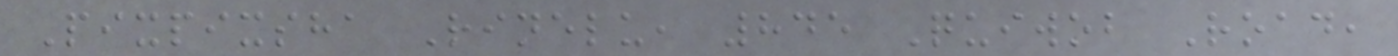Pixpixsha Rinelu, 845 Quiwob Road,
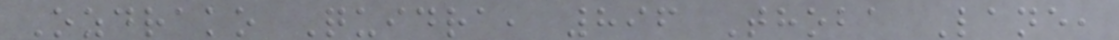Ozdrako Quidra, 896 Thoba Lane,
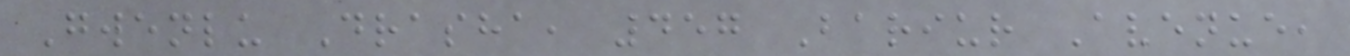Gwenlu Drasha, 457 Bariur Avenue,
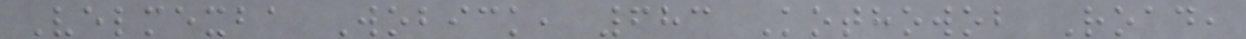Velmexba Wobick, 683 Kothowob Road,
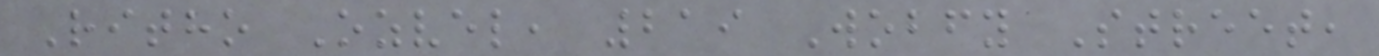Ritho Ozvel, 219 Wobfy Street,
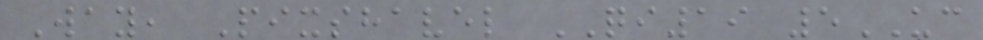Way, Pixshavel QI19 5UC
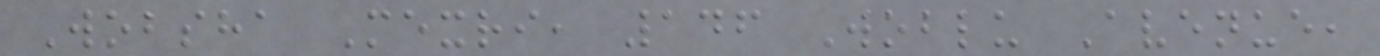Wobsha Mexri, 146 Woblu Avenue,
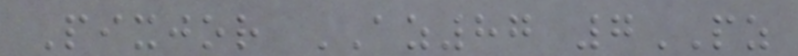Pixjor AZ87 7PZ
